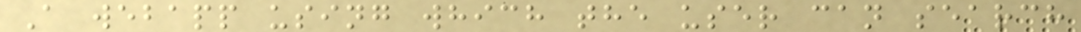A webapp using which the user can search
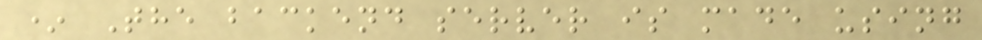* The backend server is made using
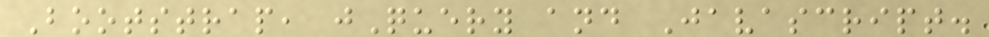Bootstrap, jQuery and Javascript.
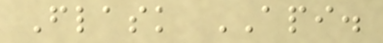Flask API.
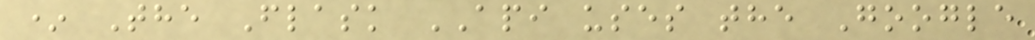* The Flask API uses the Google
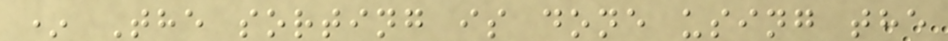* The sorting is done using the
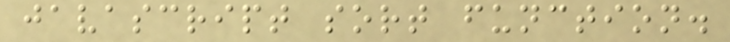javascript sort function.
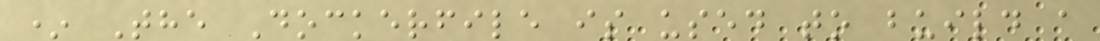* The Dockerfile is used to build a
